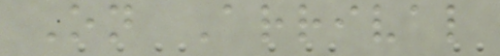On Arrival
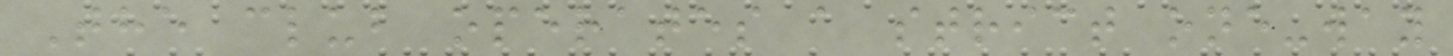The club operates a strict one-way
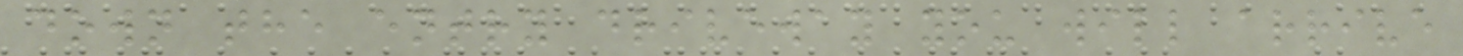down the entry driveway you will arrive
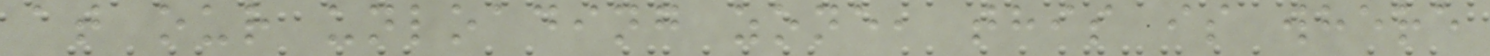at our unloading zone, this is where
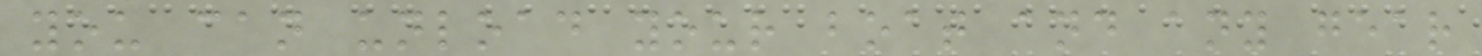you can unload your boat and any gear
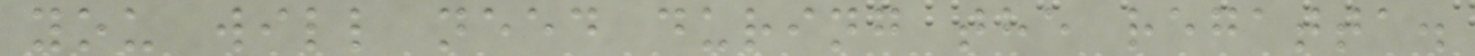you will need during the regatta.
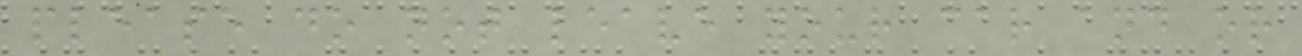please do not leave your car and or
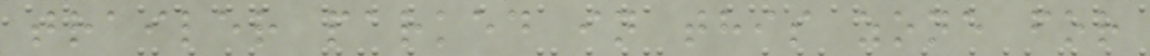trailer parked in this zone for
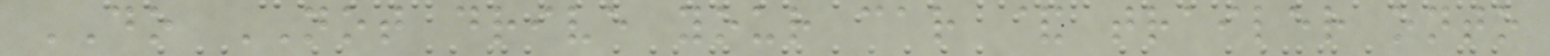DO NOT drive your car & trailer onto
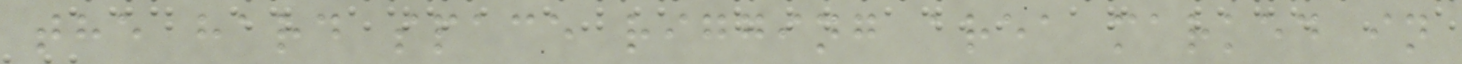the hard space rigging area marked in
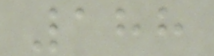188
